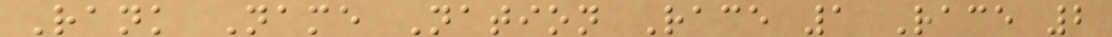Rank Name Nation Race 1 Race 2
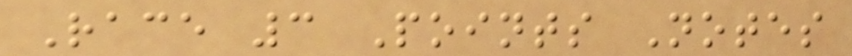Race 3 Points Notes
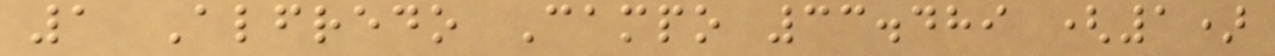1 Alfredo Campo 33.489 (1)
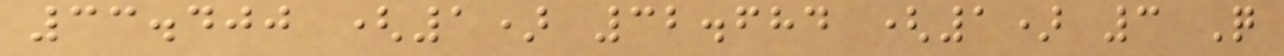33.400 (1) 32.684 (1) 3 Q
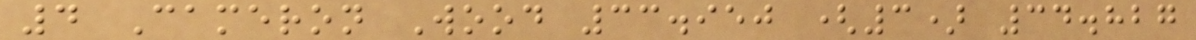4 Cameron Wood 33.950 (3) 34.827
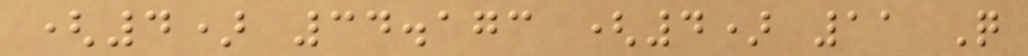(4) 34.173 (4) 11 Q
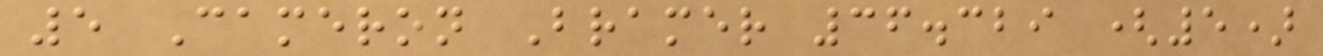5 Cameron Bramer 36.329 (5)
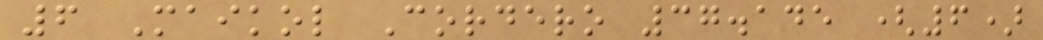6 Maikol Cordero 37.145 (6)
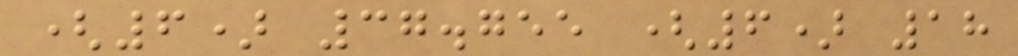(6) 37.755 (6) 18
